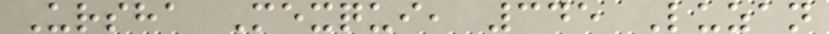Ursha Mexqui, 345 Luzan
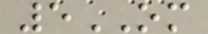5OM
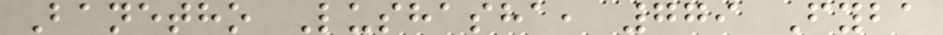Banetho Lushasha, 779 Fyba
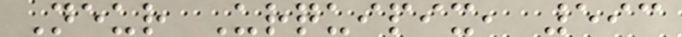Neur Urquipix, 593
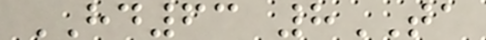HD63 8TA
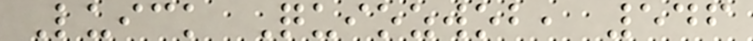Luick Quiozwob, 546
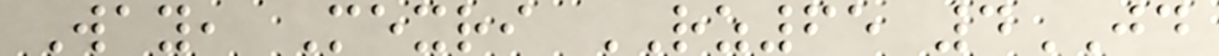Way, Mexri RZ65 4JD
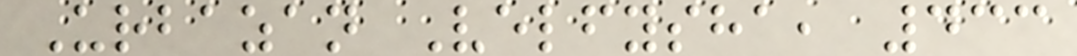Urbazan Velfysha, 433
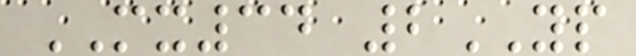MX34 2YP
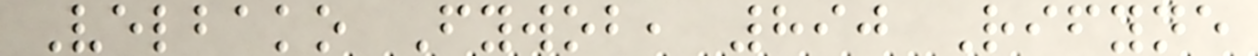Velbako Fywob, 890 Rifyne
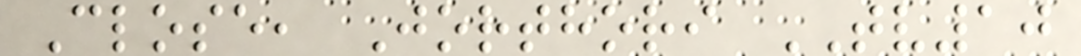Close, Jorthori TV10
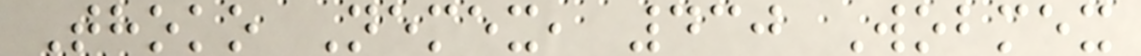Thoko Nemex, 430 Wobmex
